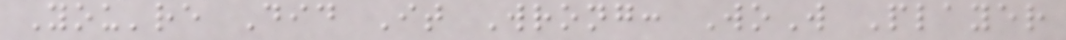You're Did It Wrong: WoW Player
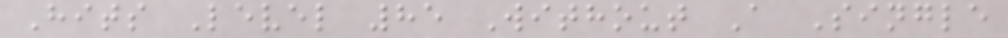Hits Level 85 Without A Single
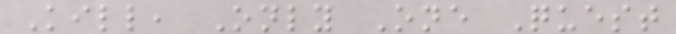Kill, Only One Quest
